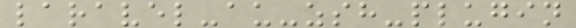laravel-au-zsh-plugin
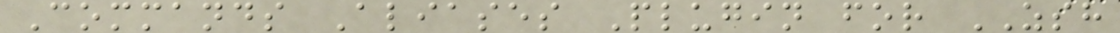Commands Aliases Plugin for ZSH
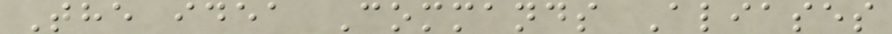The idea Commands Aliases
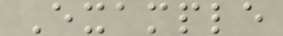Example
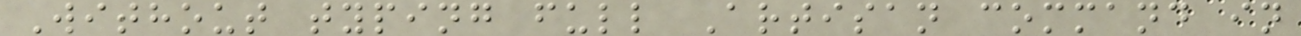Without typing full Artisan command in
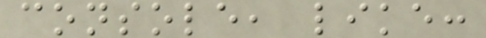console, like:
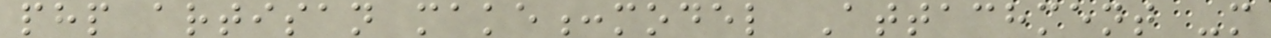php artisan make:model Attachment -m
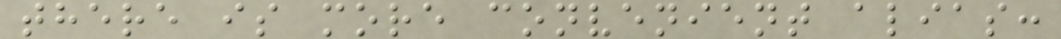there is more convenient alias:
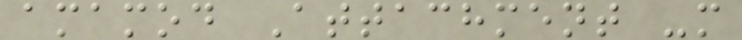amamod Attachment -m
